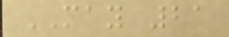MAY 21
